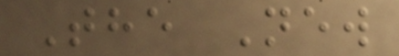The New
